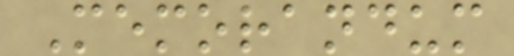Memorandum
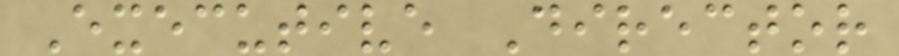Executive Director
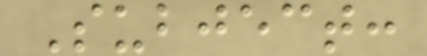Subject:
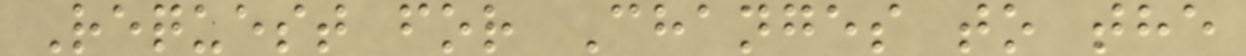Request for Changes to the
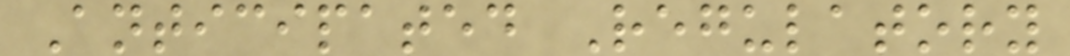Anticipated Regulatory
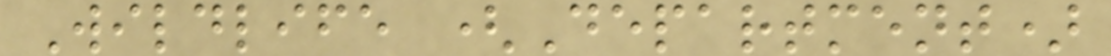Wildlife (Department)
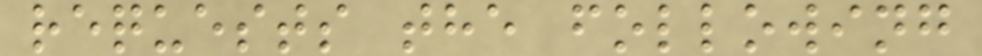requests the following
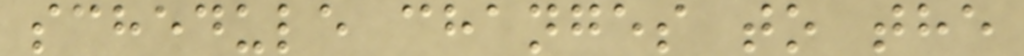schedule changes to the
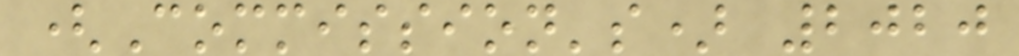(Commission's) 2020
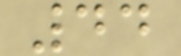44
